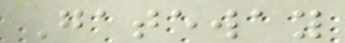Gateway
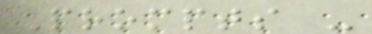Prompts -
